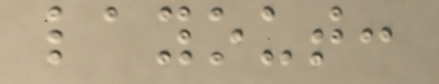layout:
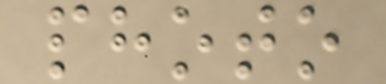photo
